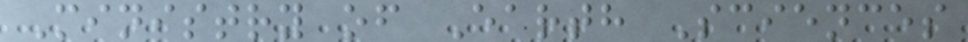Ministry of Earth Sciences
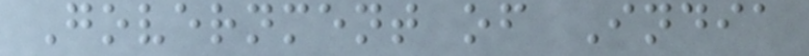Government of India
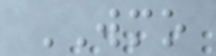WMO
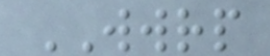WWRP
